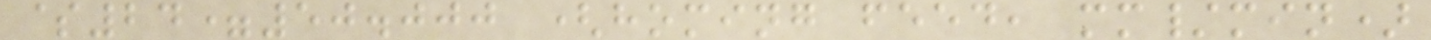$24=50.000 (homing feed, mm/min)
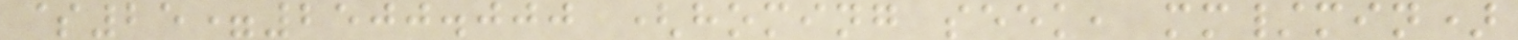$25=2500.000 (homing seek, mm/min)
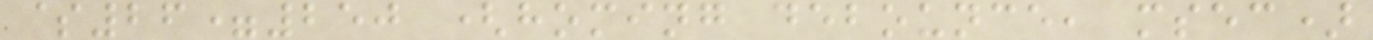$26=250 (homing debounce, msec)
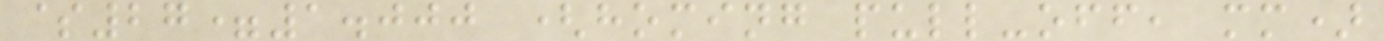$27=1.000 (homing pull-off, mm)
